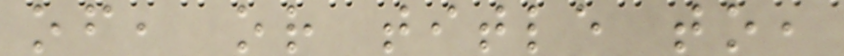of, or title to,
